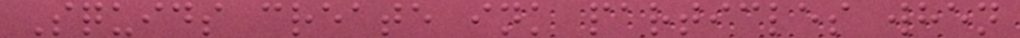Squids create ink particles when
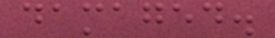damaged.
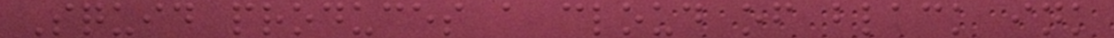Squid produces a cloud of black ink
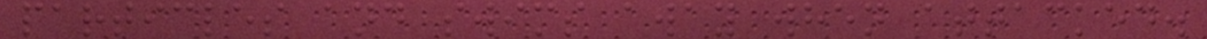particles and swims away when attacked.
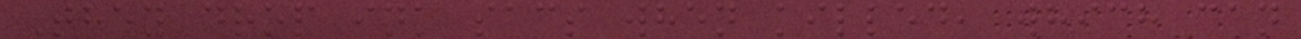They drop ink sacs when killed, which can
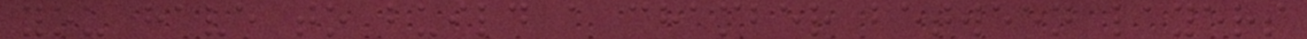you have to build a chamber between layers
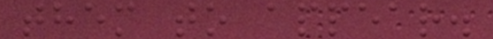them to appear.
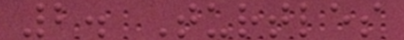2. Turtles
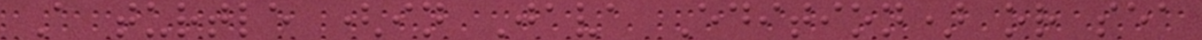A turtle (in Java Edition) or sea
